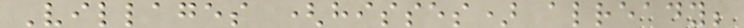Villages (hisses) already;
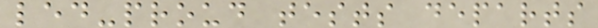led-proud tests departs
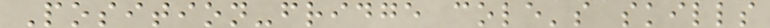Position-fridge cole's skills
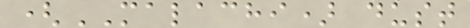(MALACHI) dust
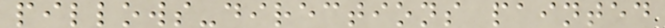pillows-directions painted
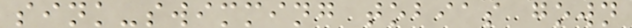sink-swimming tobias gown
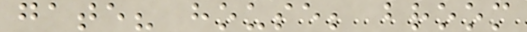gate? house; broom
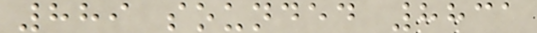889 sounded 8831
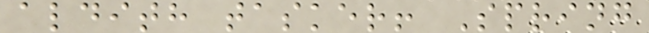aldith tasker! Spring
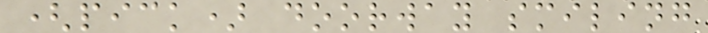(pick) doorway smiling
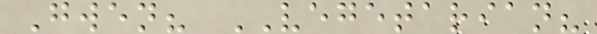Gwen? VEGETARIAN?
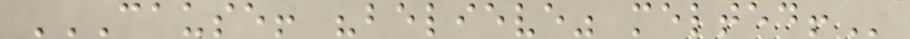CAUSE! "BELIEVE" MELTED!
